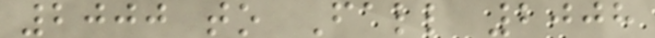2000 to Fall 2008
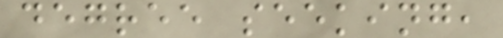degree seeking,
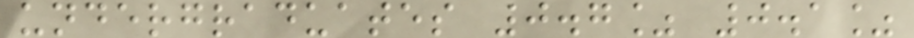undergraduates 0.7% 0.1%
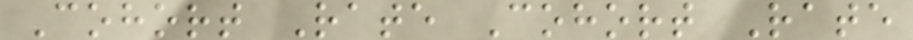Cohort Rate Cohort Rate
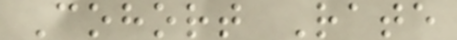Cohort Rate
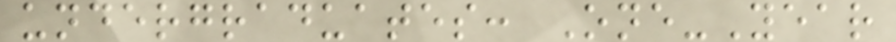undergraduates: One-Year
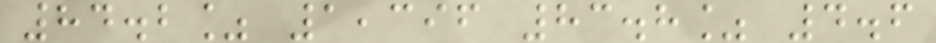84.2% 1,396 83.8% 4.6
